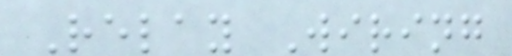Relay Wiring
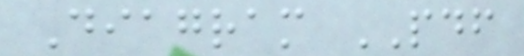Diagram PDF
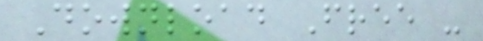Download Free -
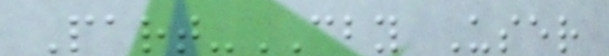Part-CBY User
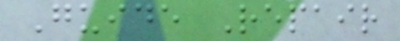Guide Repair
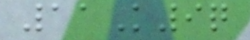11K9q
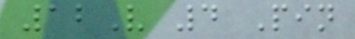12V 4 Pin
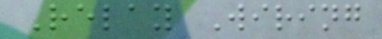Relay Wiring
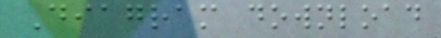Diagram download
